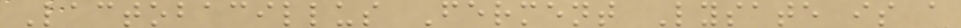Lactobacillus Ferment Lysate is a
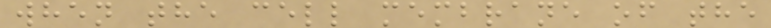when the cell membrane of the
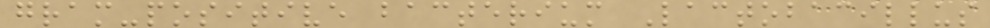gram-positive bacterium Lactobacillus
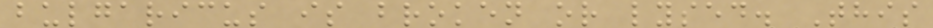bulgaricus is broken or lysed. This
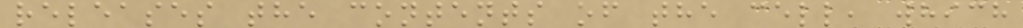releases the contents of the cell, which
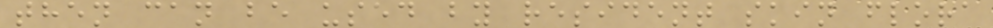then can be used by resident skin flora
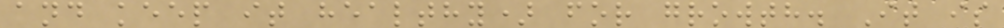and keep it healthy) for growth. It is
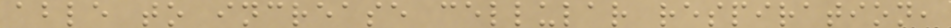able to increase cellular respiration,
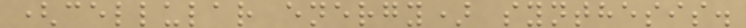(cellular energy) synthesis.
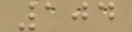104
